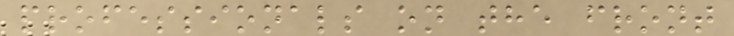professionals on the front
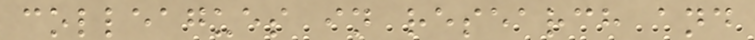colleagues in research and
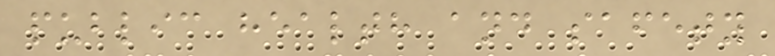public health and safety
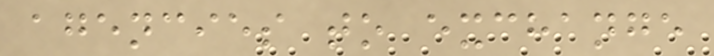agencies to exchange
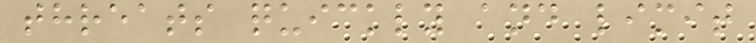threats quickly and limit
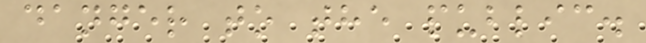danger to the public.
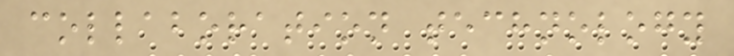collaboration technology
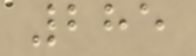285
